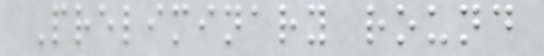Preliminary round
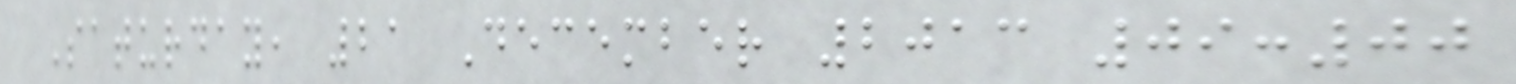Saturday, 21 December 2013 09:00
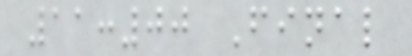11:00 Final
